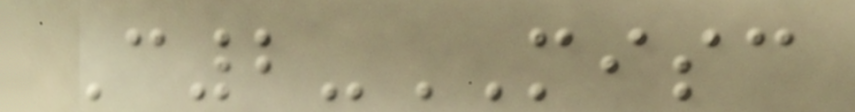C2-MISC
